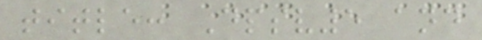title: Dpsv5 and
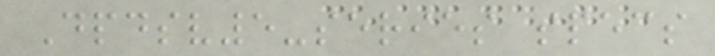Dpdsv5-series specs
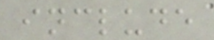include
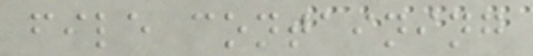file containing
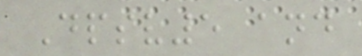Dpsv5 and
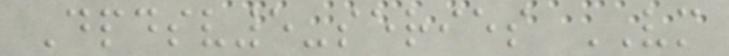Dpdsv5-series VM
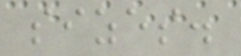sizes.
